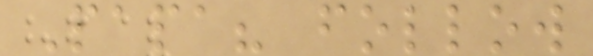Papa? follow
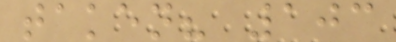taken? 103
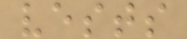vests
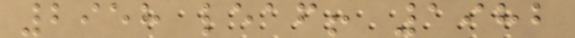2958 leaf! 1982
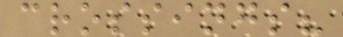crossings?
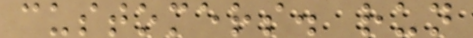customers. run
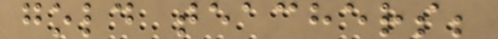gold teachers;
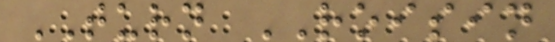TURN ROISIN
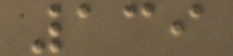139
